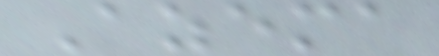Azema
